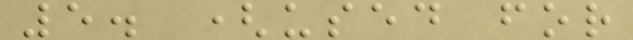5. (used for
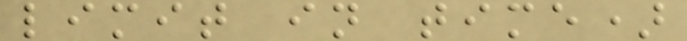limit in time)
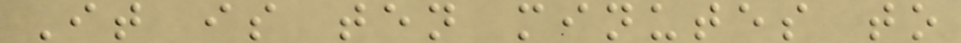It is ten minutes to
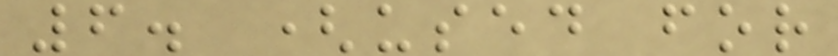6. (used for
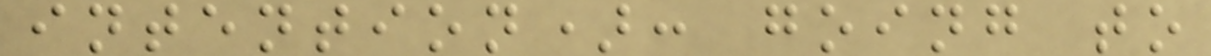intention): going to
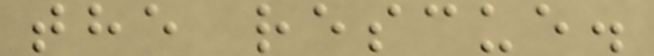the rescue.
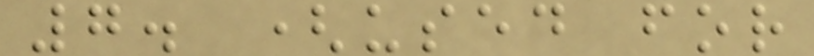7. (used for
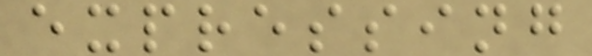expressing
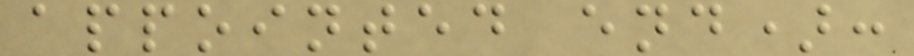appointed end):
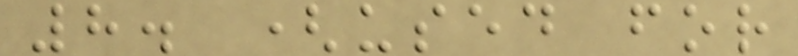8. (used for
